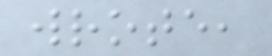wrote,
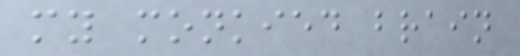my monkied brain
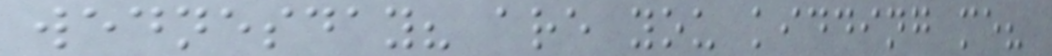wednesday? are you kidding me?
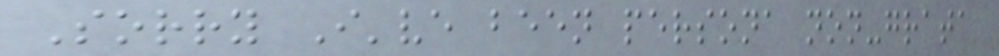Sorry I've been persona non-grata
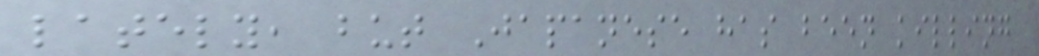lately, but Japanese has been killing
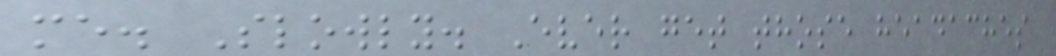me. Slowly. Ever get those headaches
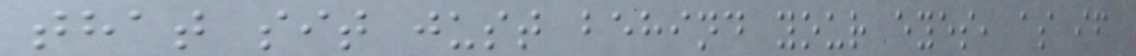that sit just behind your eyes, as if
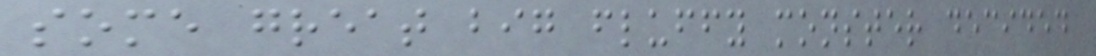some great big fluffy monster decided
